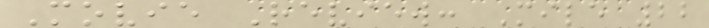Movie Review: Mile 22
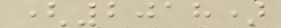(2018)
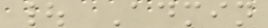| Admin
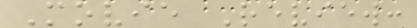Movie Review:
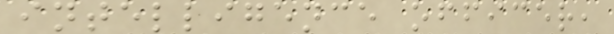intelligence officer,
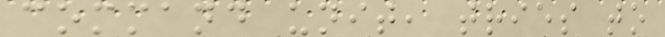command unit, tries to
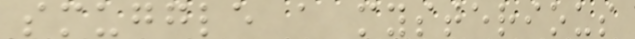smuggle a mysterious
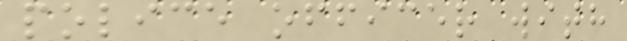police officer with
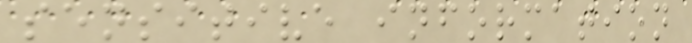sensitive information
